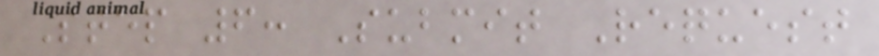Step 6: Submit Request
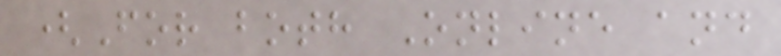(For both Online and
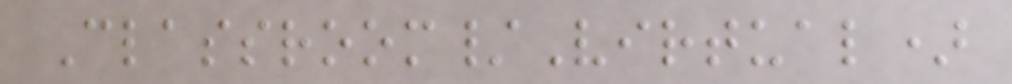Classroom/Virtual)
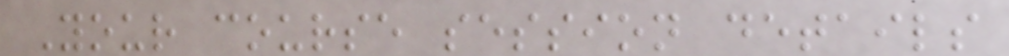Your course session details
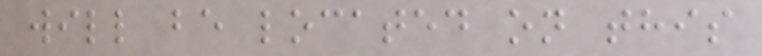will be located on this
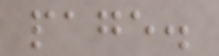page.
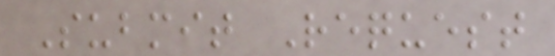Submit Request
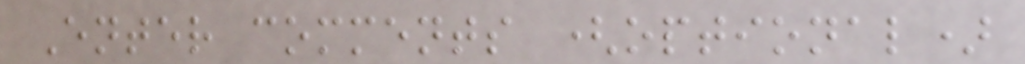Enter comments (optional)
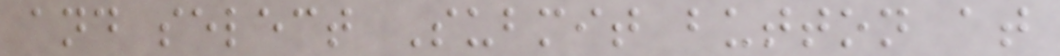and select Submit button at
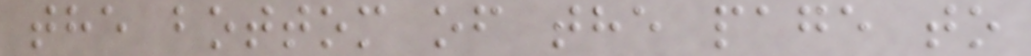the bottom of the page to
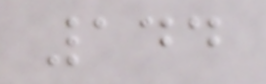144
